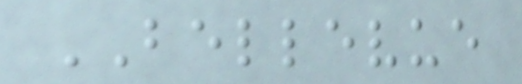BELLEVUE
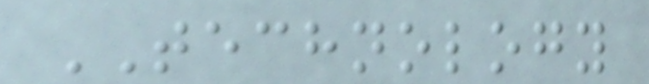TECHNOLOGY
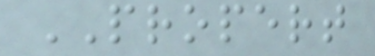PROPERT
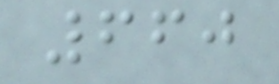660
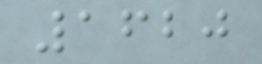1620
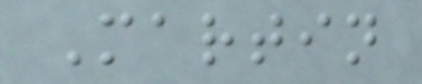Martin
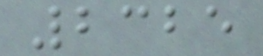2325
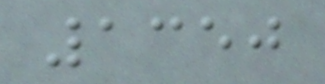1350
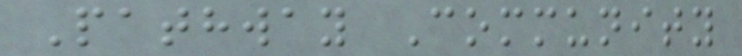Pathway Community
